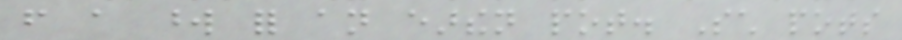from a word for an earthen pot. Such pots
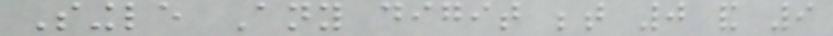Single Any digit between 0 and 9
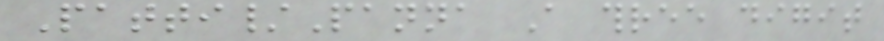Patti/Panna A three digit
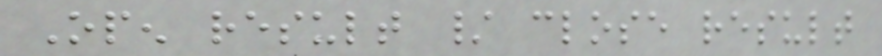Open result / close result
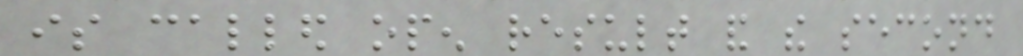is called open result and the second
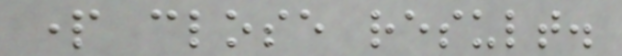part close result.
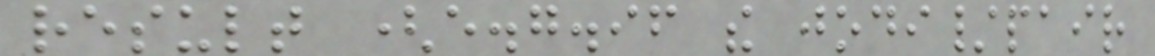result (e.g.if the jodi/pair
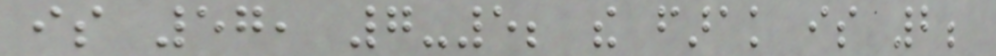is 57, 7-5; the farak is 2;
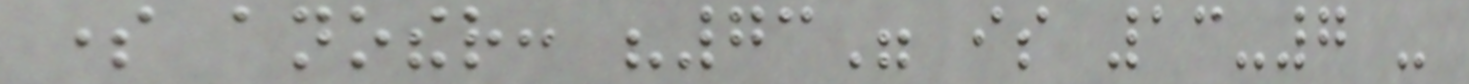some another: "73" is 13-7 -
